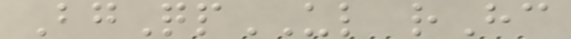BgQpUL rHc
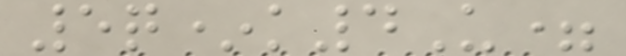5q*k4U=
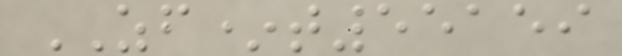ZF*t55159
